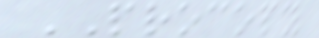PROCOPY
